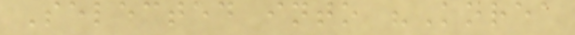Selected into "Korea
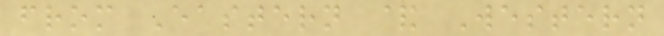from Eastern & Western
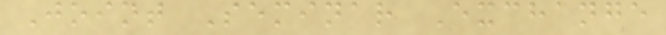Joint Seminar Exchange
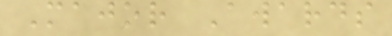Major Awards
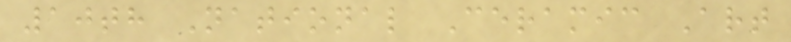10th National Ceramic Art
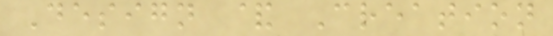Design & Creation
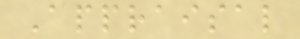Appraisal
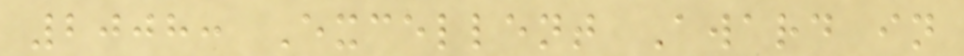2008: Excellent Award in
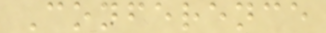Conference
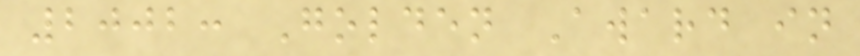2002: Golden Award in
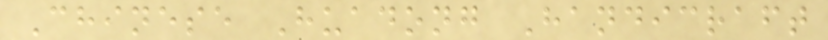Chinese Huadong Handicraft
